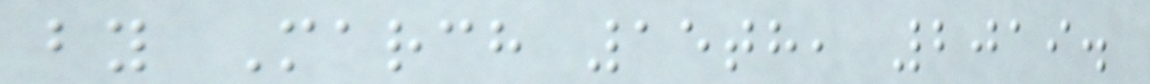by March 15th, 2019.
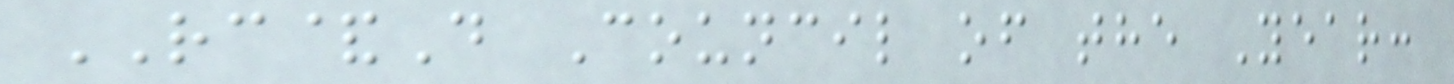RC&D Council of the Year:
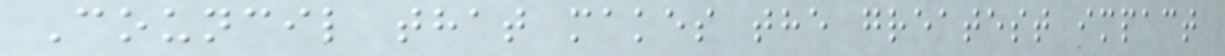Council that makes the greatest impact
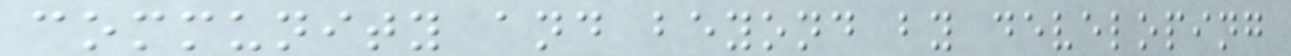community and beyond by developing
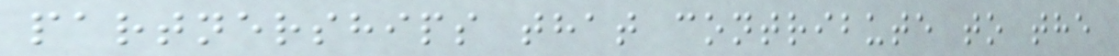partnerships that contribute to the
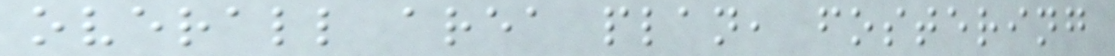overall area plan, fostering
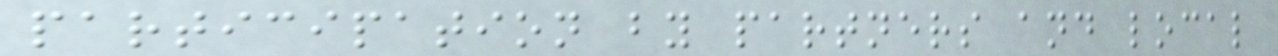participation by partners and local
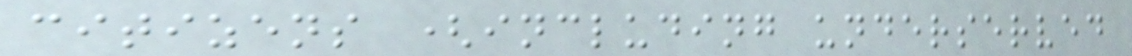citizens (including underserved
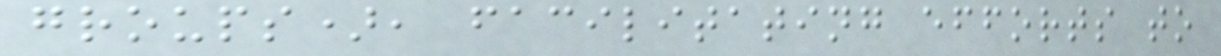groups), facilitating efforts to
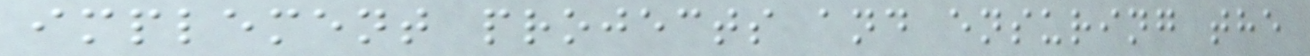implement projects and ensuring the
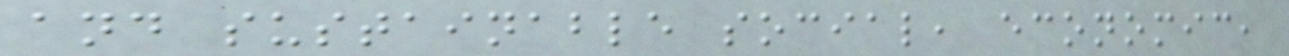and sustainable social, economic,
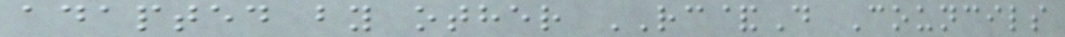adapted by other RC&D Councils
